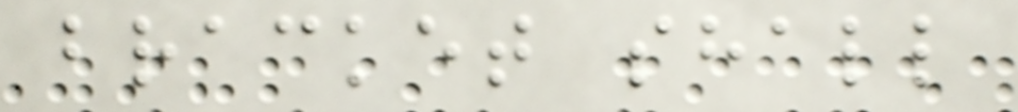bracket shall
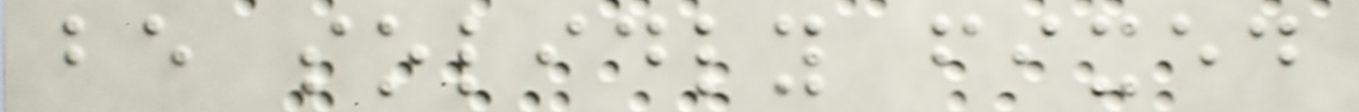be solidly fixed
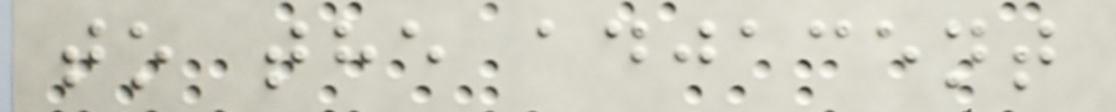to the adjacent
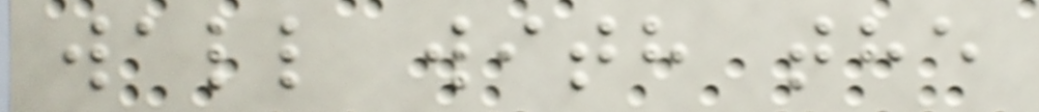wall with the
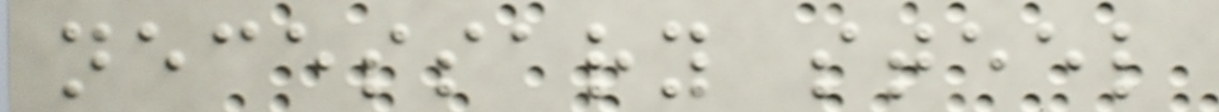necessary steel
